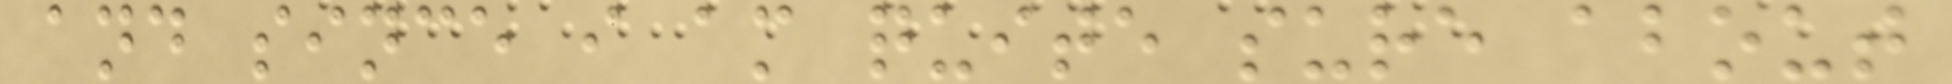and since i am quite sure about
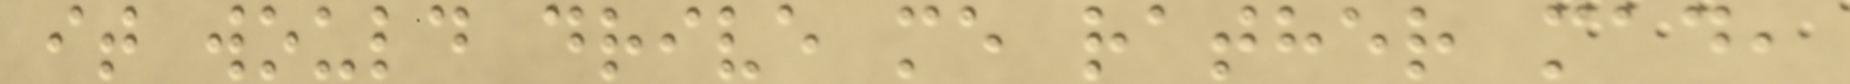it would drive me rather mad,
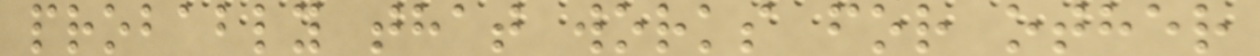probably that works for other
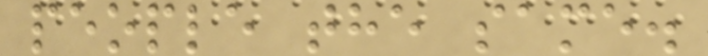people the same.
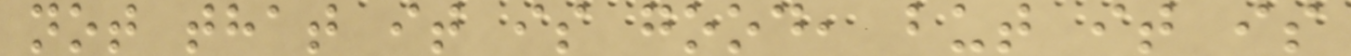not that it is good, but it is
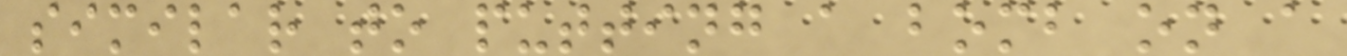similar to putting a bomb on a
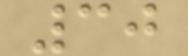30
